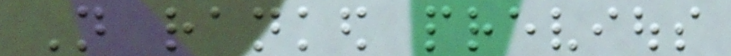Not ranked previous
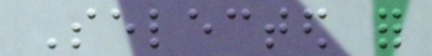Selected for
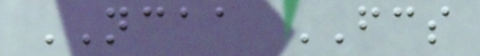NCAA FCS
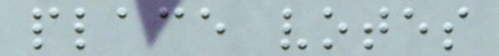place votes
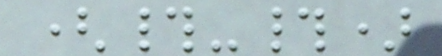(#-#)
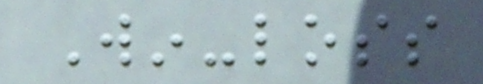Win-loss
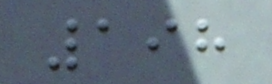198
